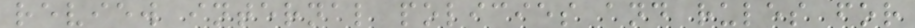review internal policies and rules for
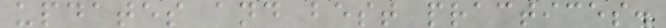updates and best practices.
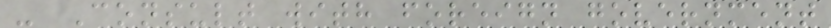- Consult with foreign government
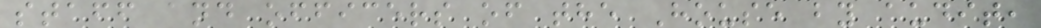staff and officers of the House by audit,
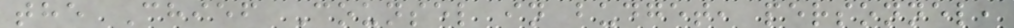the Chief Counsel in budget, personnel,
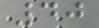40
